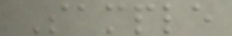Sample
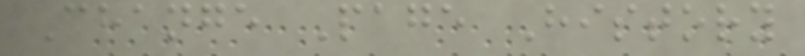Change Page History
